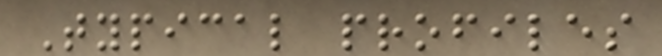Typical profiles
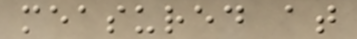measured at
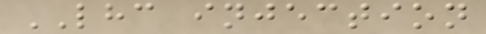LHC injection
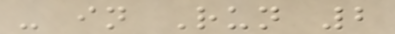- in Run 2
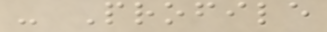- Profile
